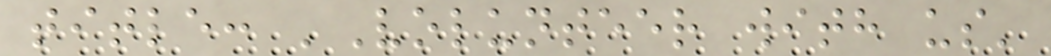title: 'Volunteer with us'
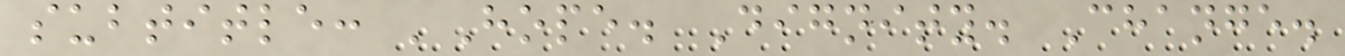subtitle: 'Hope. Dignity. Change.
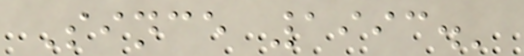Since 1993.'
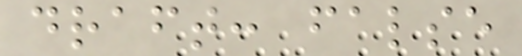draft: false
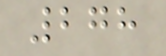278
